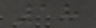18
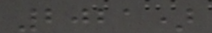2021)
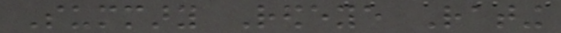Summary Redeye Rating
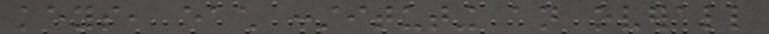keys, each constituting an overall
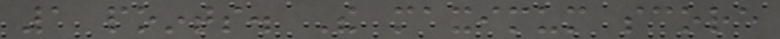1 points. The maximum score
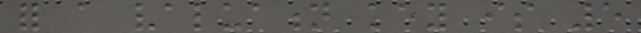for a valuation key is 5
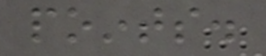points.
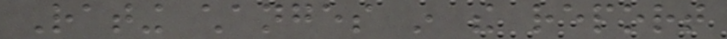Rating changes in the report
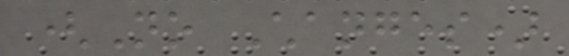(No Changes)
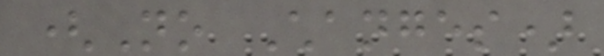(No Changes)
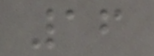16
